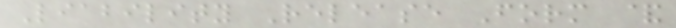Liability Release Form &
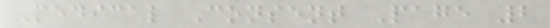Medical Consent Page 2
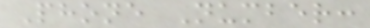Phone Number:
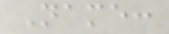Name:
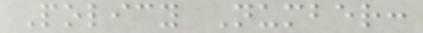Policy Number:
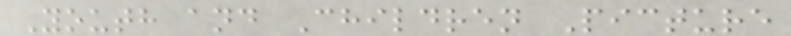Youth and Children Picture
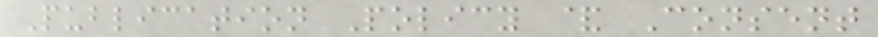Publication Policy & Consent
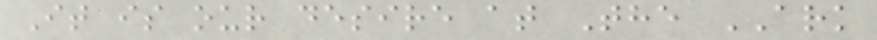It is our desire at The ARK
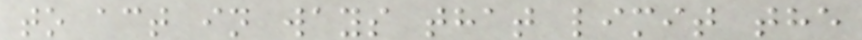to act in ways that limit the
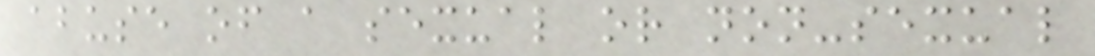abuse of a sexual or non-sexual
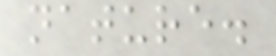nature.
